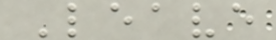Leave
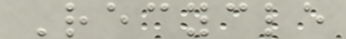Recycle
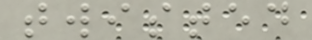twisted
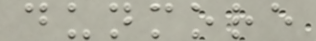dunmore
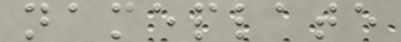nameplate
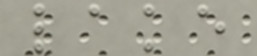lake
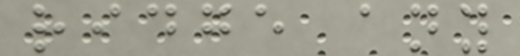ridge any
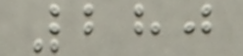280
